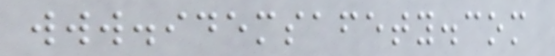www.idemsafety.com
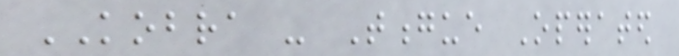KOBRA - Tongue Operated
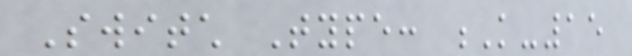Switch Type: K-15
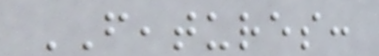FEATURES:
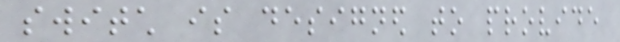switch is designed to provide
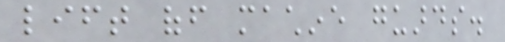lift off machine guards.
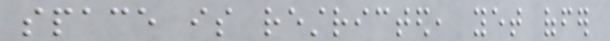space is restricted, yet offer
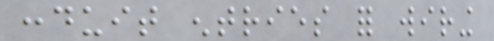conduit entries for wiring
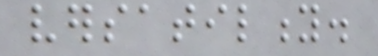versatility.
